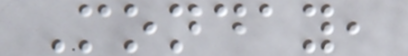Monday,
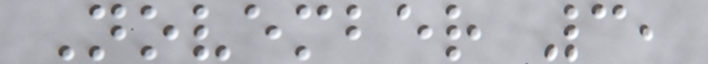November 3,
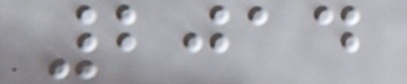2014
